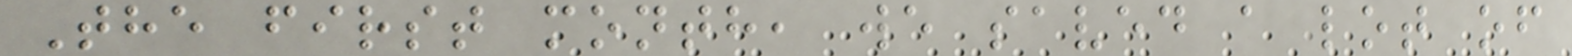The first month, we saved a lot of
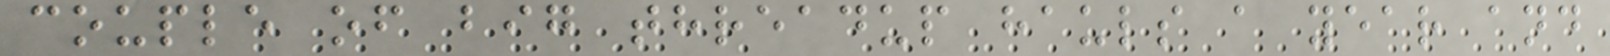couple of big threadup hauls a year and
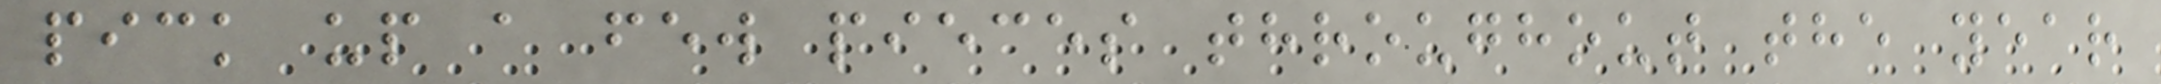pick up a few pieces throughout the year
